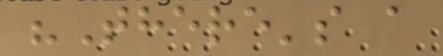"There's a
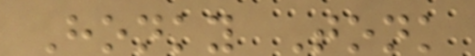Honky Tonk
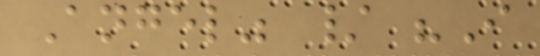Angel" / "I
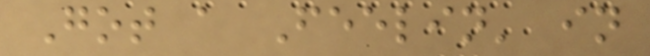Got a Feelin' in
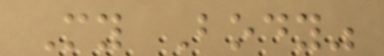My Body"
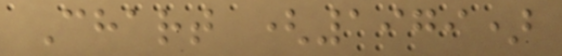Chart (1979)
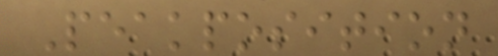Peakposition
